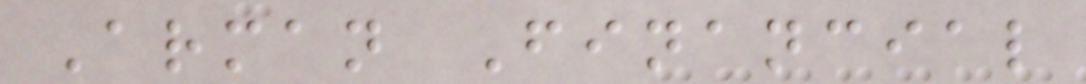Arman Financial
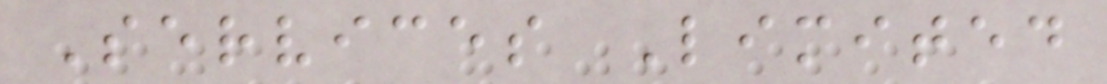Services Limited
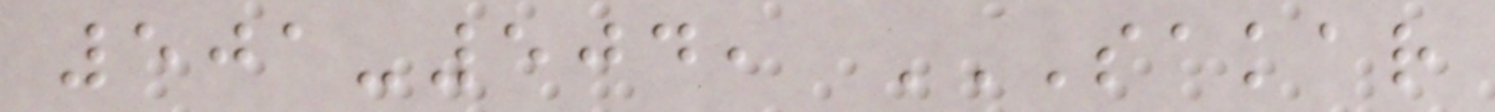501-504, SAKAR
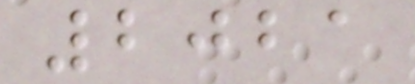2021
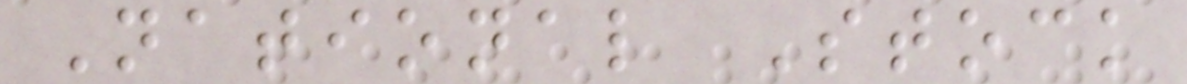National Stock
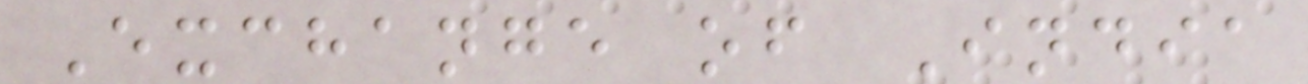Exchange of India
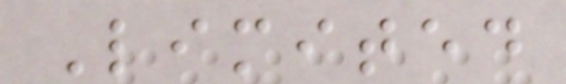Limited
